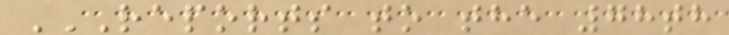REPORTS TO THE 78TH
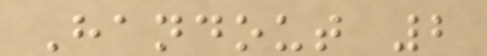Handout 2
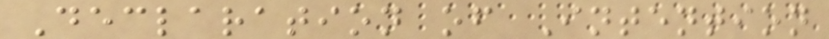Declaration of Intention
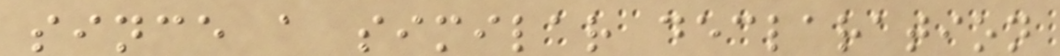since a similar declaration
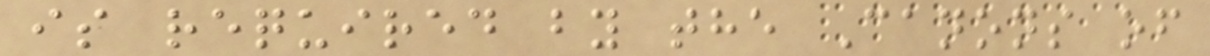is required by the Canons of
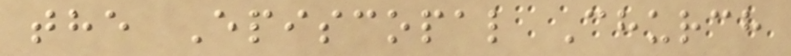the Episcopal Church
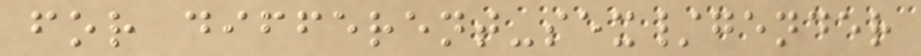for different-sex/gender
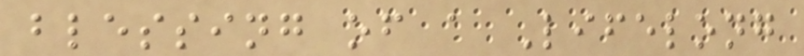blessing of a Lifelong
